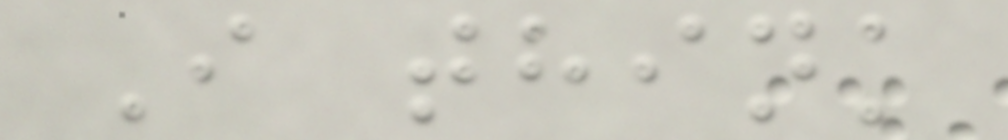I think
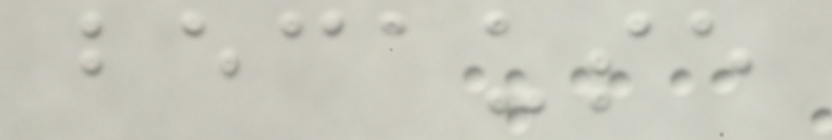because
